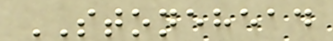STONEHEAD
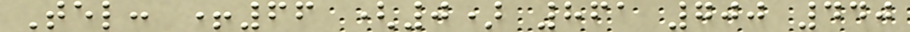Tel: +66 (0) 861 700 440
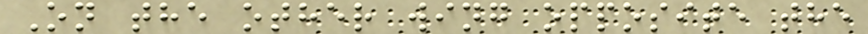On the other wing opposite the
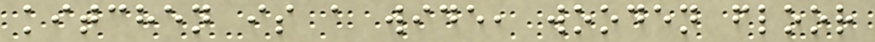kitchen is a wide, wooden floor
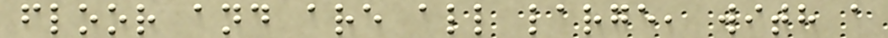floor and are all large, with a
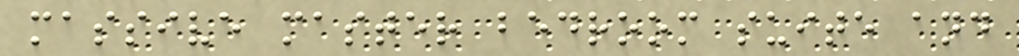massive master bedroom suite and
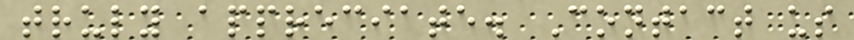truly appreciate. Contact us
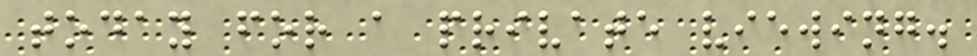today for a private viewing.
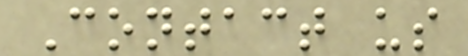Contact us
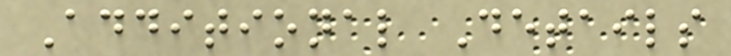Additional Details
